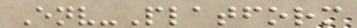Env-Platform
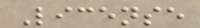License
